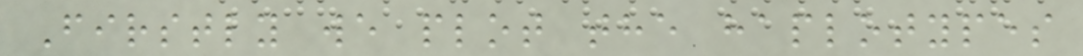Firstly we plot the haplotypes
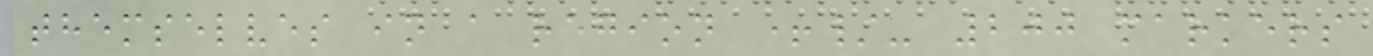themselves in a region +/- 200 markers
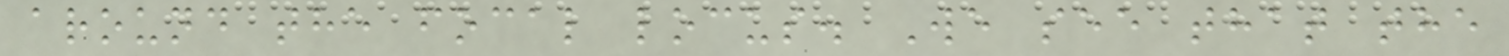around the focal locus. We see that the
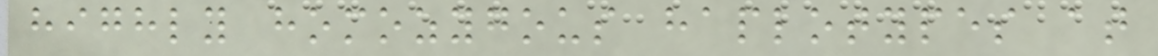highly homozygous haplotypes at
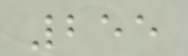255
